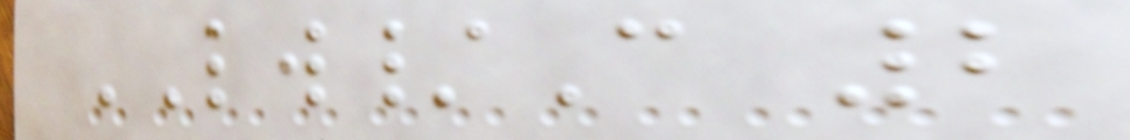LW/C 2
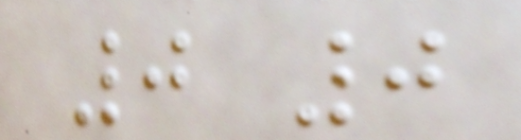0 0
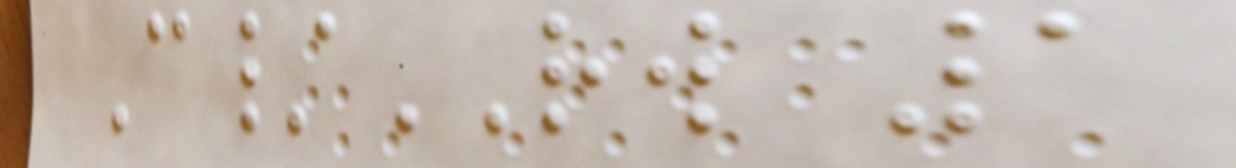C/RW 1
